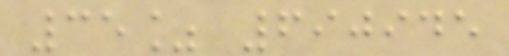35% 690945
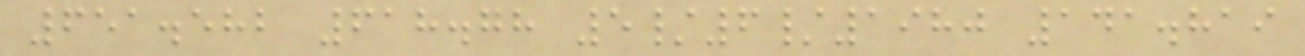651.582 618.78 5/6/1980 141.819
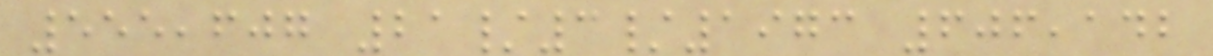555,607 21/3/1973 606,142
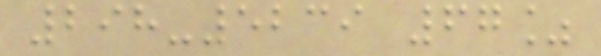298-5239 67%
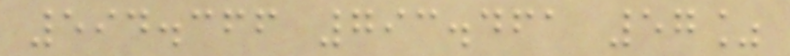594.366 793.461 57%
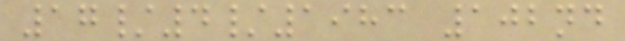17/4/1983 102nd
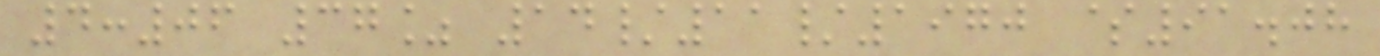4:06 37% 14/11/1970 $91.08
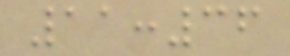11:36
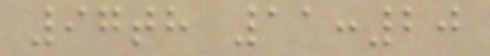97th 11:20
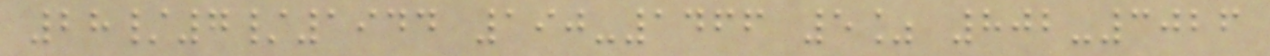28/7/1944 190-1466 5% 802-3026
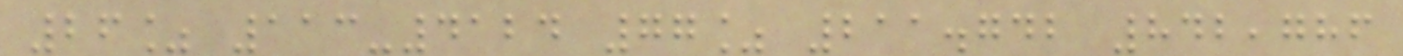26% 113-4124 77% 211.742 842,786
